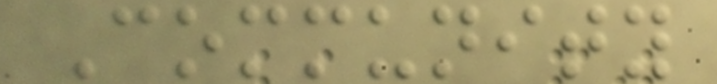Community
